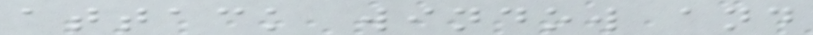attack window and
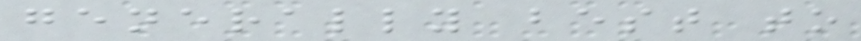generally best to
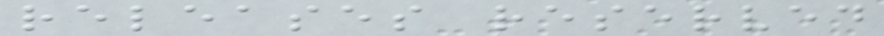releases reserved
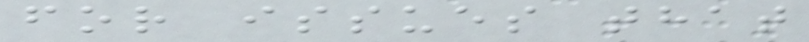for issues that
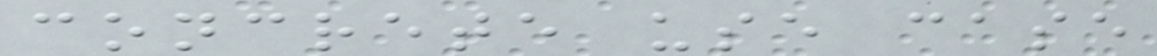concrete use case
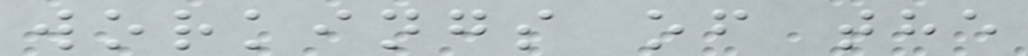workings of the
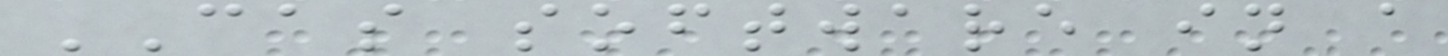CAS software in a
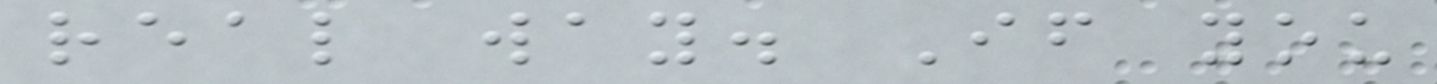real way. If you
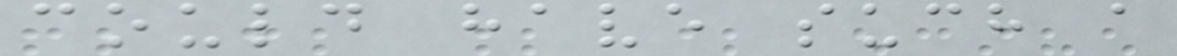could have such a
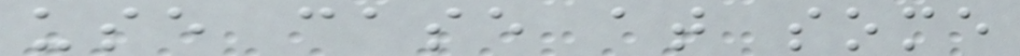use case at some
